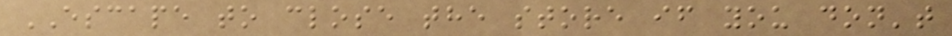ESCAPE to close the store if you don't
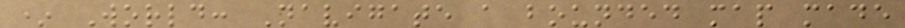* World: Navigate a bounded map made
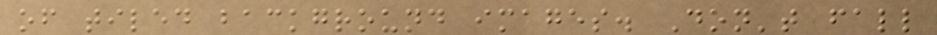of tiled background images. Don't fall
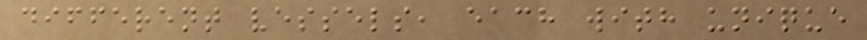different vessels, each with unique
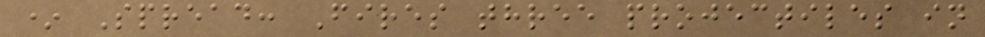* Spread: Fires three projectiles in
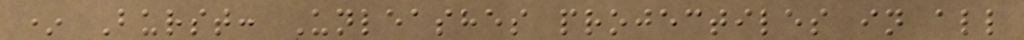* Burst: Unleashes projectiles in all
